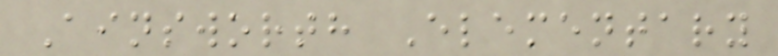Ainsworth Elementary
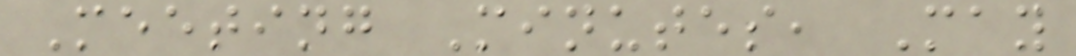Meeting Minutes, May
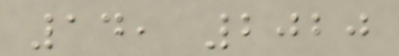14, 2020
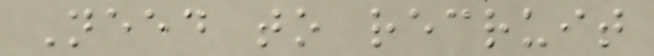Need to recruit
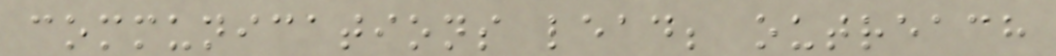communications lead; outreach
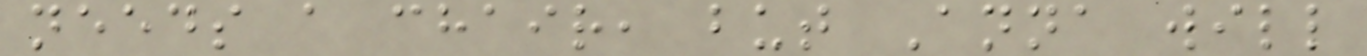needs a chair, but Anna will
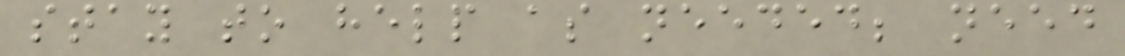stay to help as needed; need
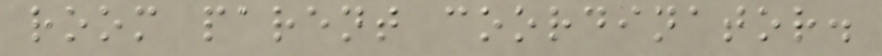room parent coordinator.
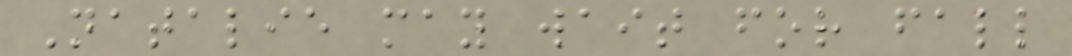Natalie may wait for fall
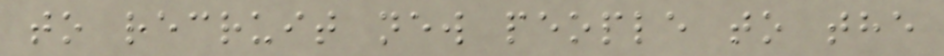to recruit new people to the
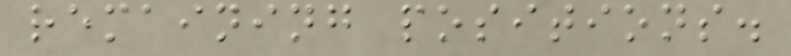remaining positions.
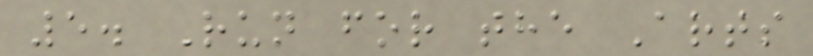5. Run for the Arts
